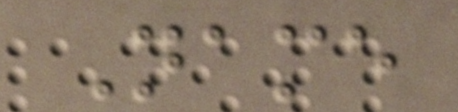Name
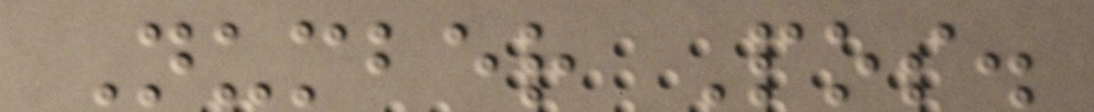Number Pos.
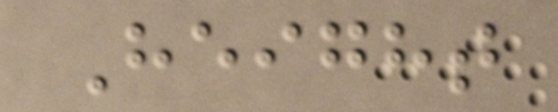Height
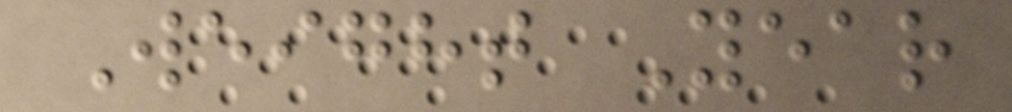Weight Year
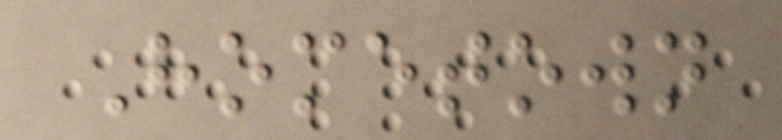Hometown
